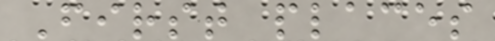First places
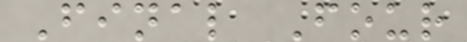Final Four
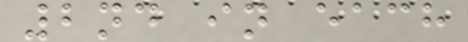2nd in each
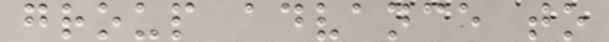group advance to
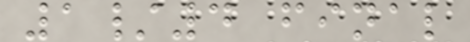1/4 final
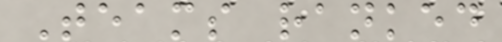Teams ranked
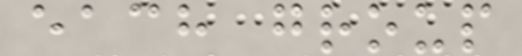each group
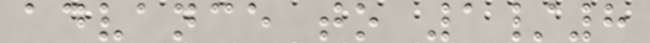advance to 1/8
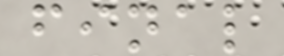final
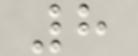8
